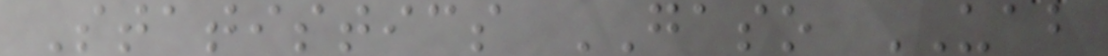Statistics GASO UAB
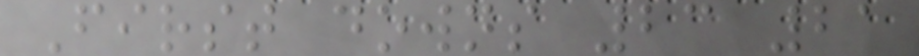First downs 23 21
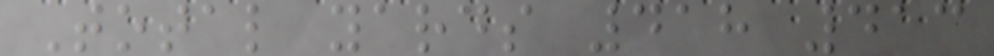Total yards 418 413
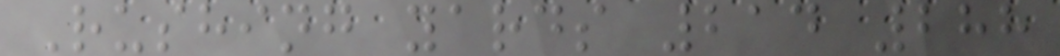Rushing yards 214 288
